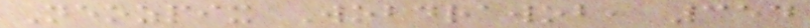Neozpix Wobdrawob, 354
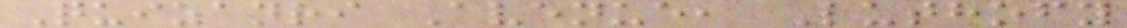Quizanri Avenue, Luthofy
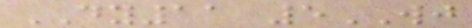DY11 5WJ
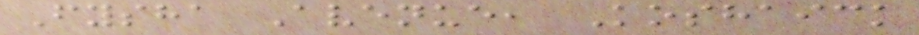Fysha Avenue, Koshaick
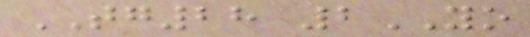TG28 2YO
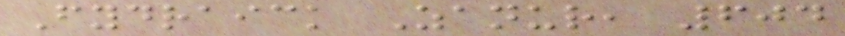Fydraick Zanur, 604
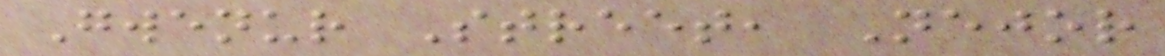Gwenur Street, Nejor
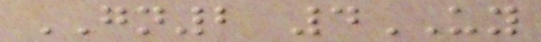GN2 4UY
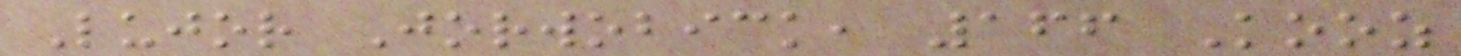Lujor Jorwobick, 166 Kooz
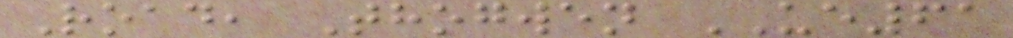Road, Thogwen UE61
